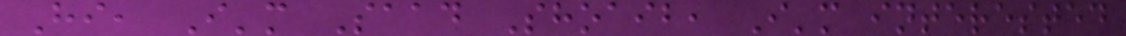Hi, I'm Saad Shoaib, I'm interested
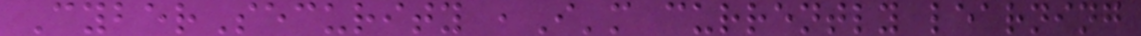CyberSecurity ,I'm currently learning
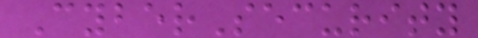CyberSecurity
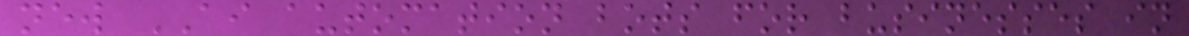new AI automation bots for businesses in
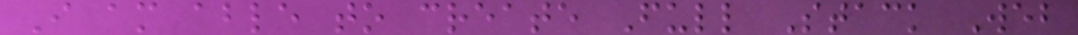I am able to create Full Stack Web
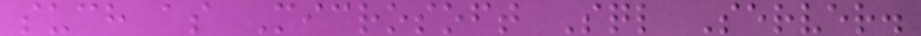such as Microsoft Sql Server.
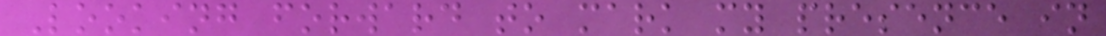Looking forward to mark my presence in
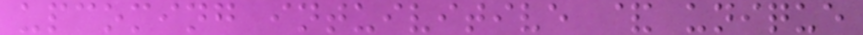upcoming intuivitive & unique
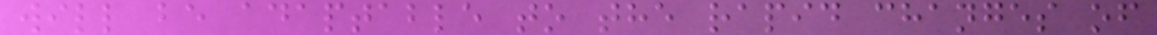will be adaptable to the rapid changes of
